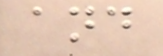and
